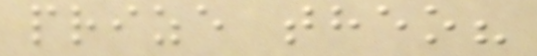prize theo?
